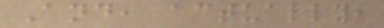And, actually,
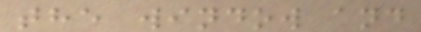the window and
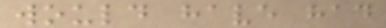would have had
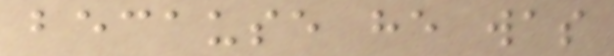because he was
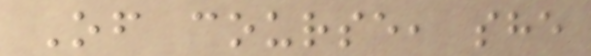Of course, she
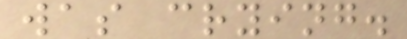was crying.
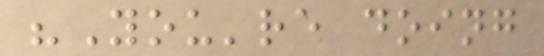"You're doing
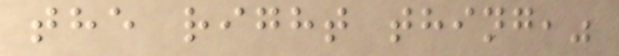the right thing,"
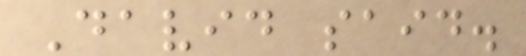David said.
